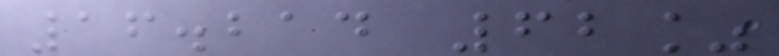16.214 62%
